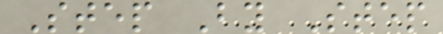Step By Step
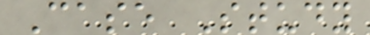Case Study
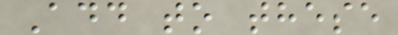Add to these
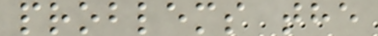problems the
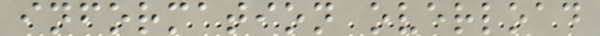information overload
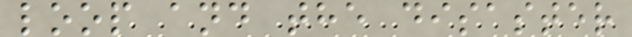loop and the disaster
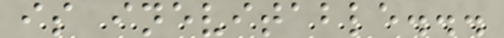is inevitable...
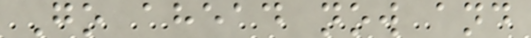Go ahead now and
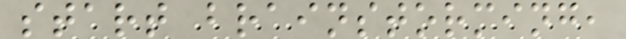start brainstorming,
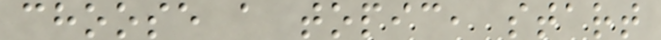choose a topic, start
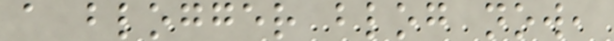a blogger blog now,
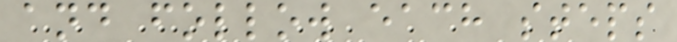and follow each steps
